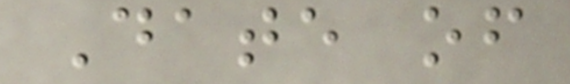Date of
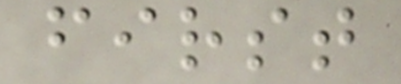first
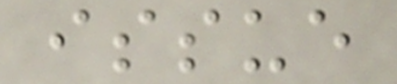issue
